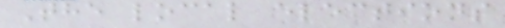The local elections
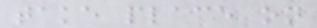take place on
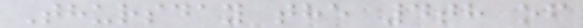Thursday the 4th of
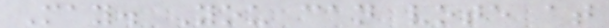May. You can vote at
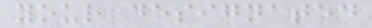your designated
